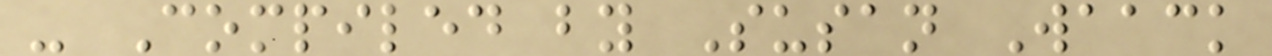- Compiled by Susan Waack
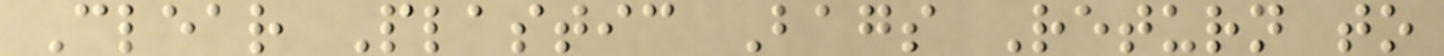Clear Plastic Bags Return to
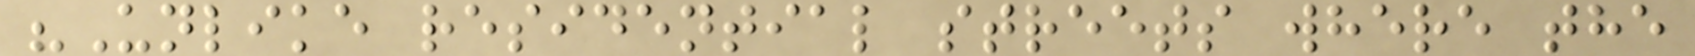"Unlike residential streets where the
